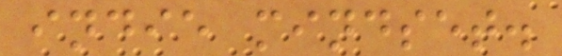indie mindset.
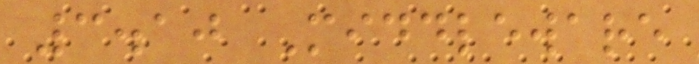3.10 Middleware
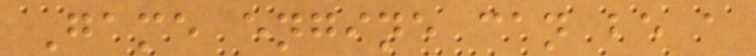Game engine can be a
